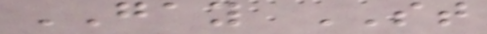GAY ST
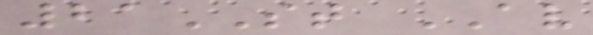21ST AV
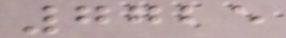7725
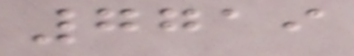7719
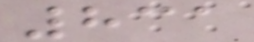831
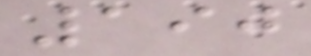190
